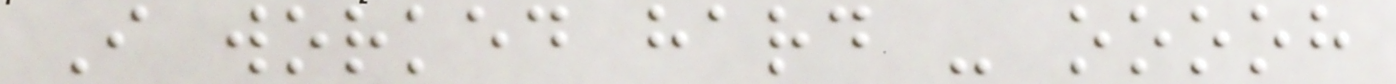I worked hard - ooooh
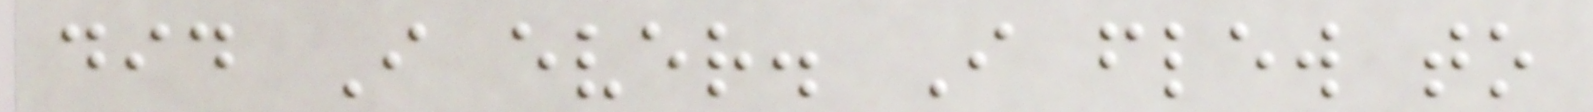did I ever. I flew to
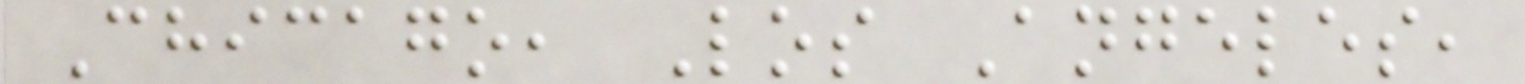Chicago, Los Angeles,
